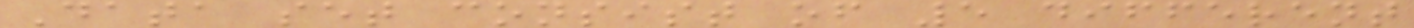Data set consist of 5 different
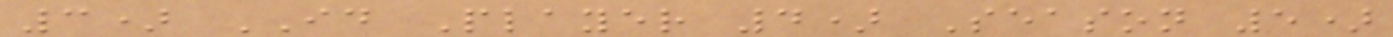3) ID Player 4) Season 5)
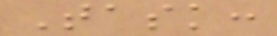Task:
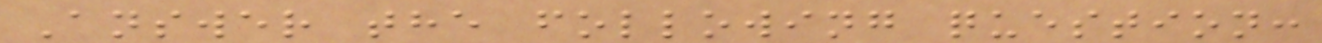Answer the following question:
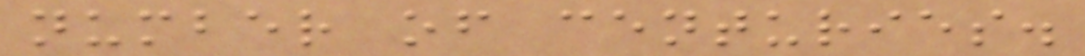number of centuries.
